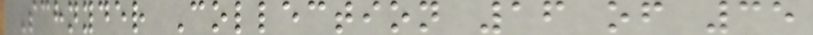Schnyder Collection 16 of 35
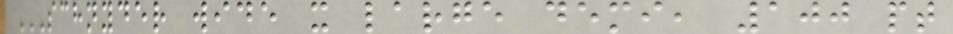SCHNYDER WIDE X LARGE DEMI, 100 PT
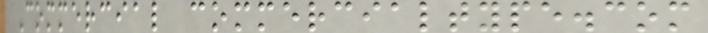Commercial commercialtype.com
